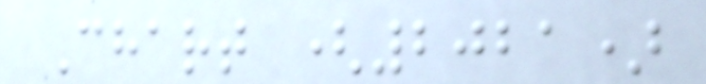Chart (2021)
